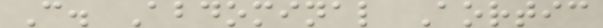C. Abdominal Aortic
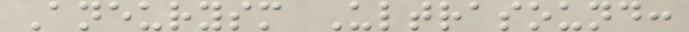Aneurysm Ultrasound:
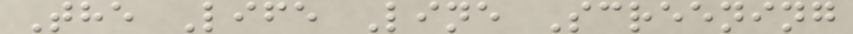The Life Line Screening
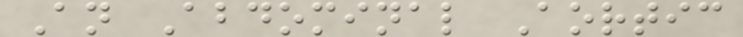An Abdominal Aortic
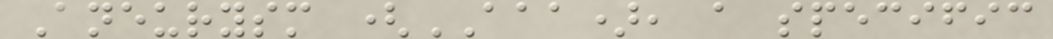Aneurysm (AAA), a specific
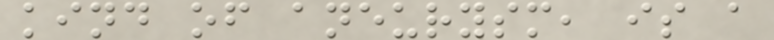kind of aneurysm, is a
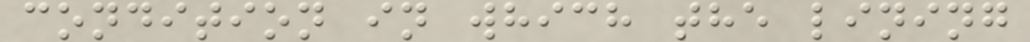condition in which the lining
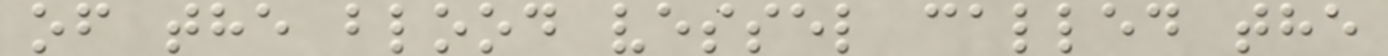of the blood vessel called the
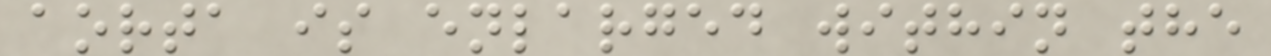aorta is enlarged within the
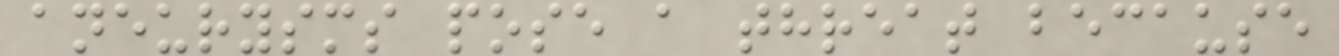aneurysms pose a threat because
